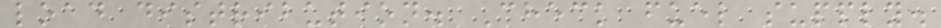load distribution. Check fuel supply.
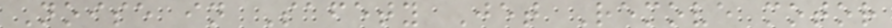Noise in Safety Jet Remove motor
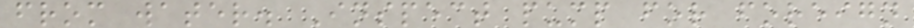from water. Inspect pump for foreign
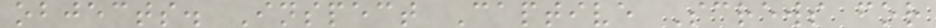objects. Inspect Captive Screws for
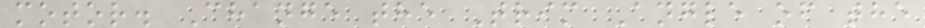motor. Change the Trim Angle of the
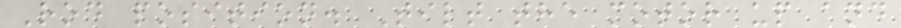Rod position. Tilt the motor up and
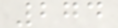274
